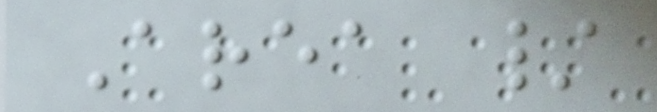Area /
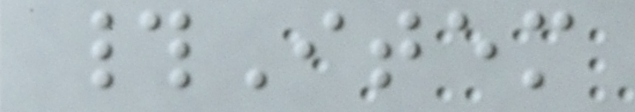#Item
